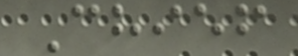Chief
